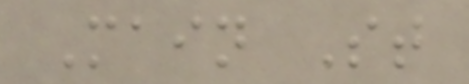Main St
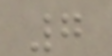7
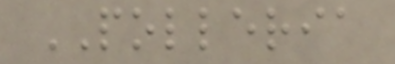POLLERIA
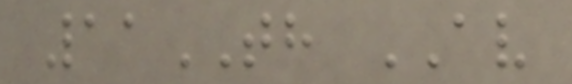11TH AV
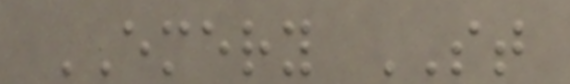EMERY ST
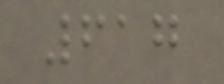617
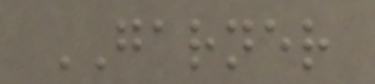GARNER
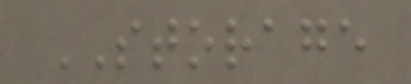STORAGE
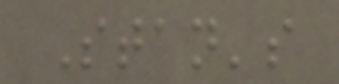Stan's
